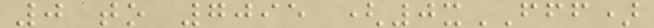0 to 7095 (0xFFF)
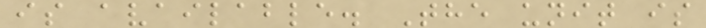is available. The unit is
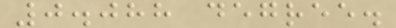0.088 degree.
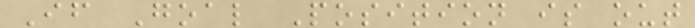If Goal Position is out
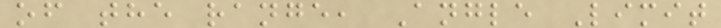of the range, Angle Limit
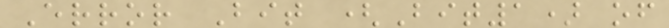Error Bit (Bit1) of
